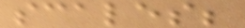scales;
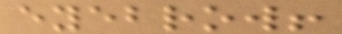eyebrow!
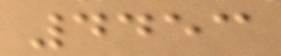4453
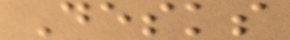Desks
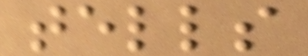tells
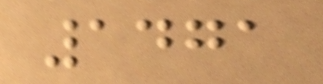1471
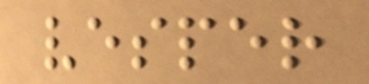vesper
